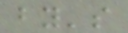by's
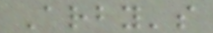Arby's
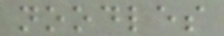noodles
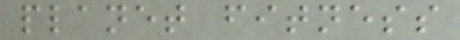planet fitness
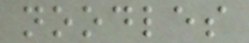noodles
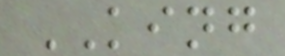KING
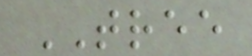TREE
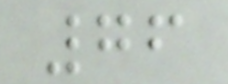76
